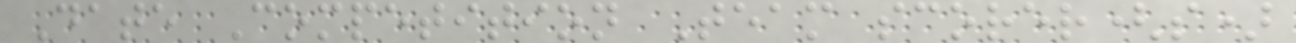Date Competition Team scorer(s)
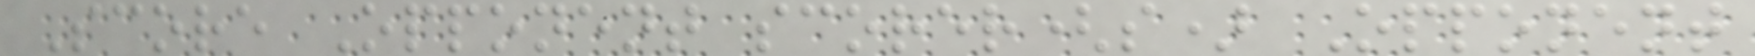Score Opponent scorer(s) Opponent
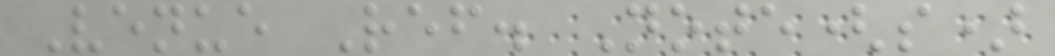Venue Ref. Note(s)
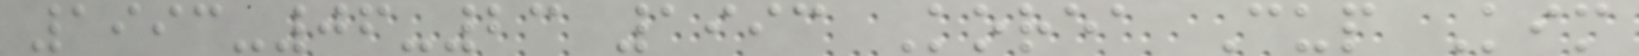1993-06-23 1993 Korea Cup Kim
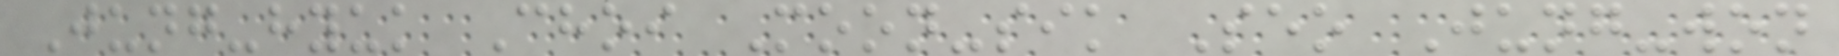Jung-hyuk Choi Moon-sik Seo Jung-won
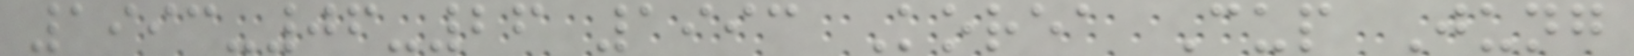1993-06-26 1993 Korea Cup Jung
